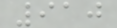910
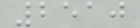2510
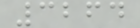3264
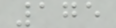175
